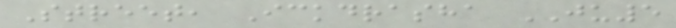Street, Ickdrasha JU5
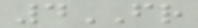4FR
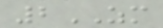2ZM
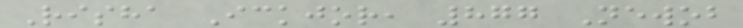Risha Ickjor, 877 Newob
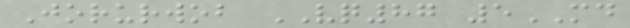Jorurwob VQ87 5MD
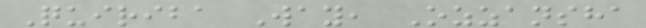Quiriba Way, Ozzansha
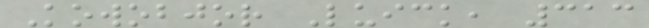Kowobjor Luick, 313
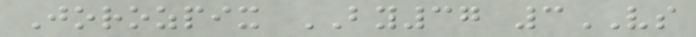Jorozpix BY37 3VS
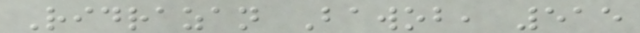Ridrazan Bawob, 515
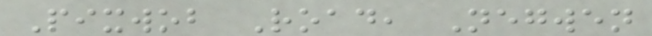Pixwob Road, Negwen
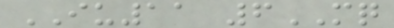IU11 6MQ
